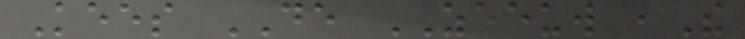Kees DE ZEEUW ,The
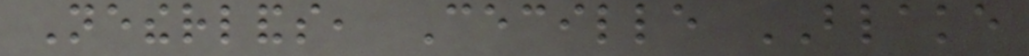Netherlands, Cecille BLAKE
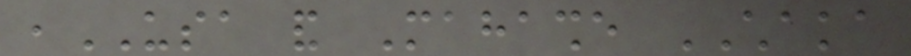,USA and Mahashe CHAKA
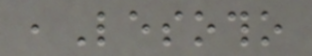,Lesotho
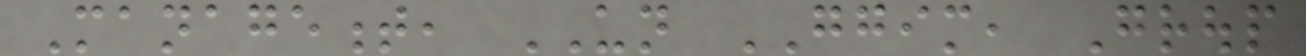Management, UN GGIM, Group
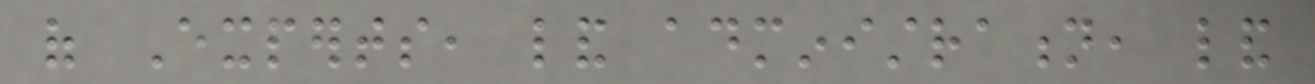of Experts, land administration, land
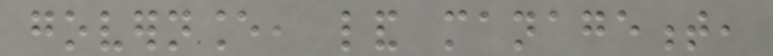governance, land management,
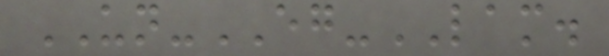UN-EG-LAM.
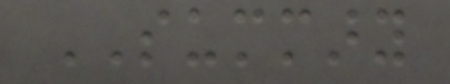SUMMARY
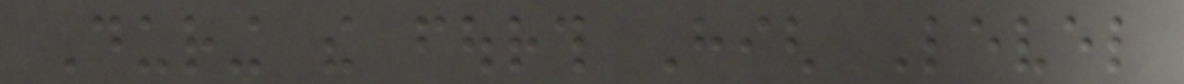During the fourth High Level
